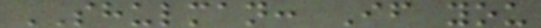SHULMAN: If you
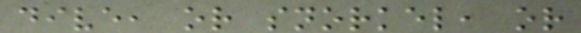dive, or snorkel, or
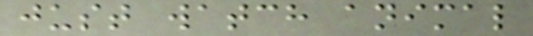just watch animal
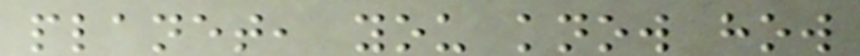planet, you know how
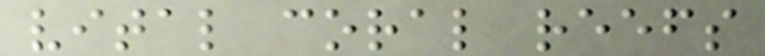vital coral reefs
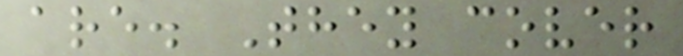are. They cover
